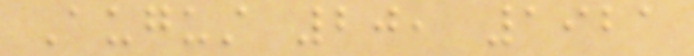August 20, 1921
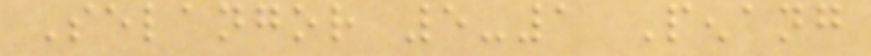Selangor 5-1 Penang
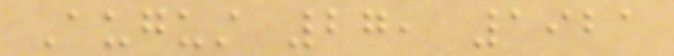August 27, 1921
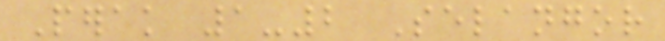Perak 1-2 Selangor
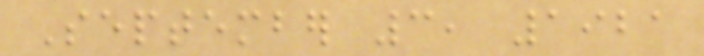September 3, 1921
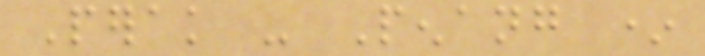Perak - Penang *
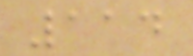114
